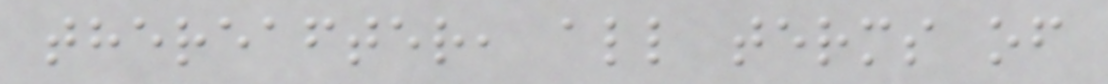thereafter, all terms of
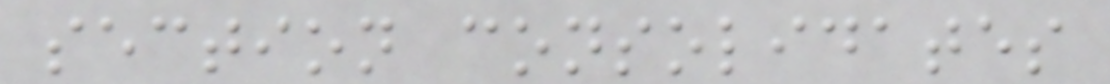section consolidates
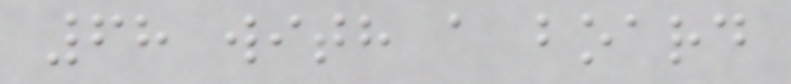68 with a board
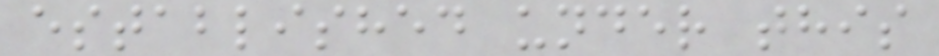established under this
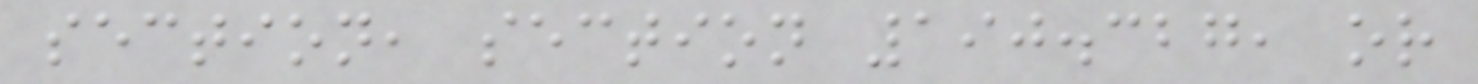section, section 190.327, or
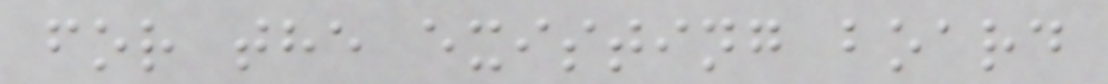for the existing board
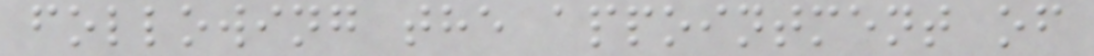following the appointment of
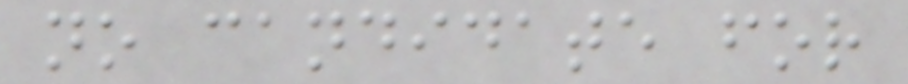no candidate for
